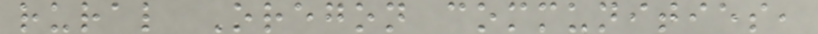rural Oregon communities,
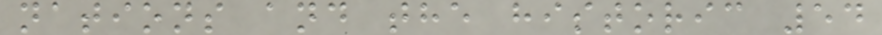nations and the historic 54
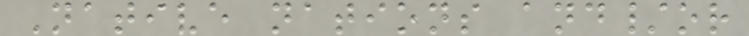Native nations and/or
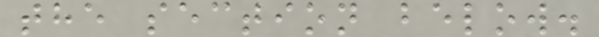the section below.
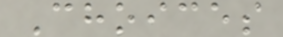Choices
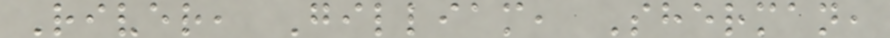River, Gilliam, Sherman,
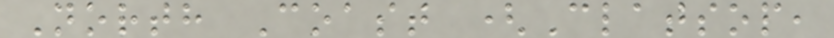North Coast (Clatsop,
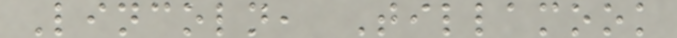Lincoln, Tillamook
